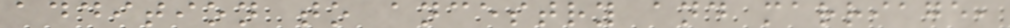addition to ancestry and marriage,
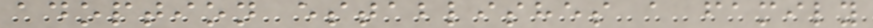adoption establishes a family
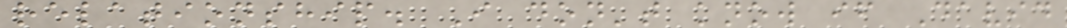relationship. I don't know if David
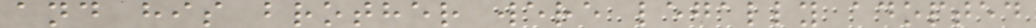and his brother were legally adopted
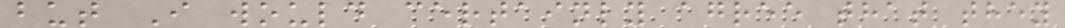but I would certainly agree that they
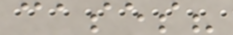cases?
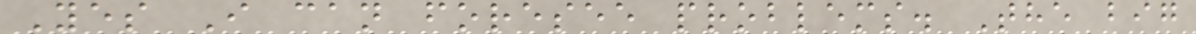Yes I can foresee problems. The big
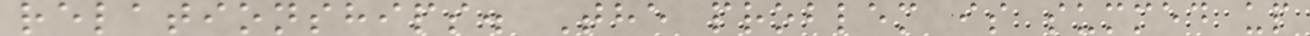relationships. The problem is summed up
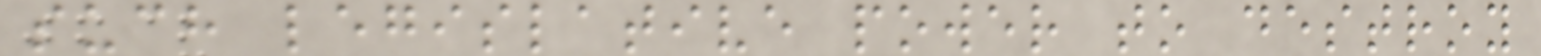such legislative power to destroy
